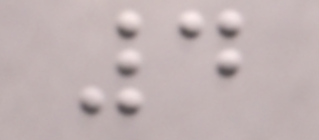4
